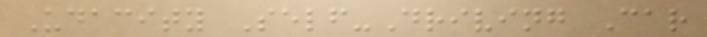Udacity Self-Driving Car
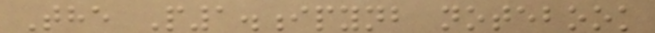The P1.ipynb notebook
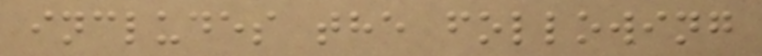includes the following
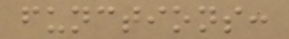functions:
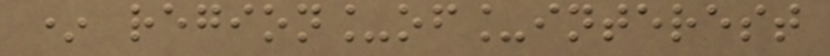* region_of_interest
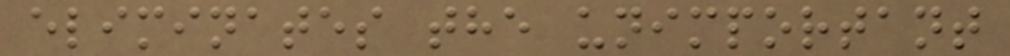eliminates the unimportant
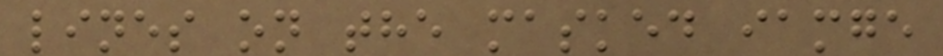lines on the masked iamge
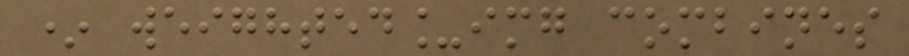* weighted_img combines
